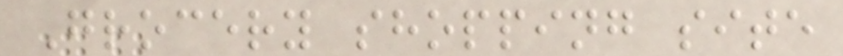Grocery shopping site
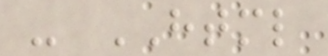- HTML
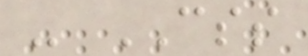- CSS
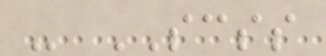- SCSS
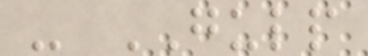- GULP
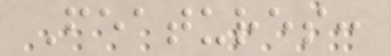Features:
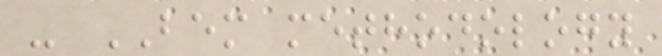- BEM methodology
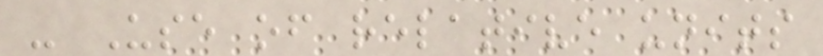- Use of relative units
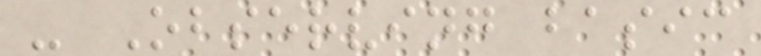- Observing basic
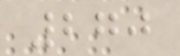270
